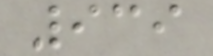939
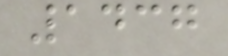1437
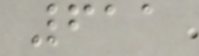611
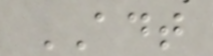ADT
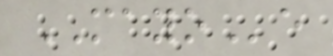MAYOe
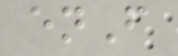enF
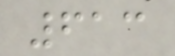613
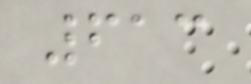613
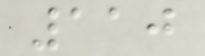110
